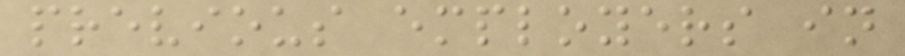previous employers in
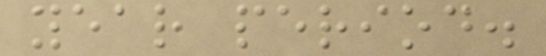year period.
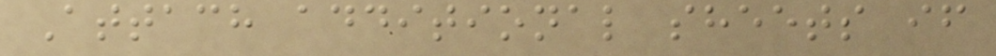Attach additional sheets if
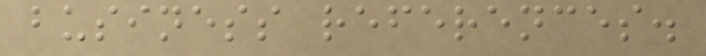business references.
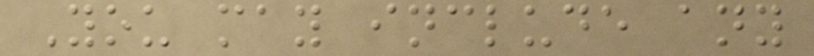You may include any
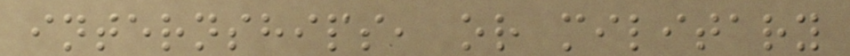internships, or military
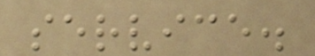service.
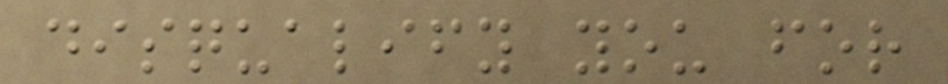disqualify you for
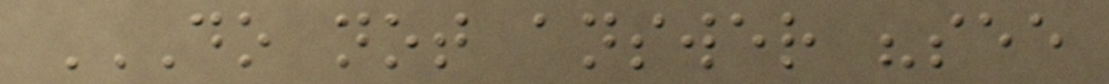DO NOT ANSWER "SEE
